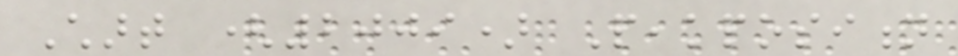Chart (2009) Peakposition
